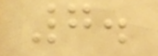7.
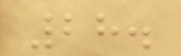28.
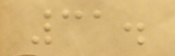31.
